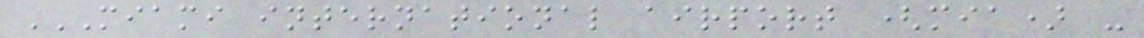MIAMI INTERNATIONAL AIRPORT (MIA) -
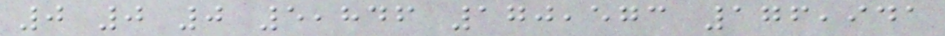0 0 0 5,846 170,573 176,941
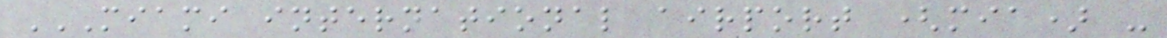MIAMI INTERNATIONAL AIRPORT (MIA) -
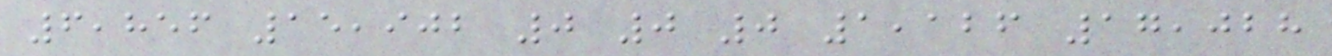6,856 15,902 0 0 0 1,126 17,028
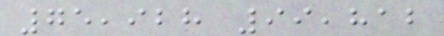75,928 99,812
